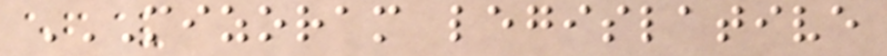MIZORAM LEGISLATIVE
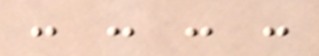: : : :
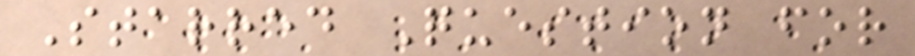Starred Question for
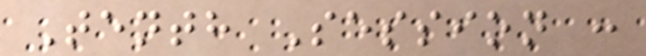Tenth Session :
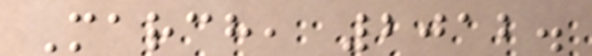March, 2012.
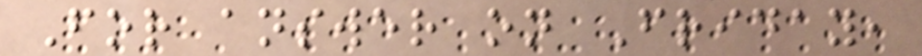For answer on Friday,
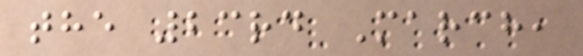the 23rd March,
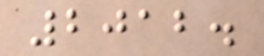2012.
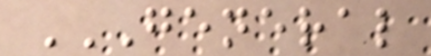GENERAL
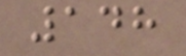148
